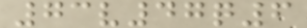73v47q6
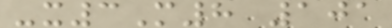-x3M8 101
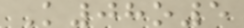K08o5
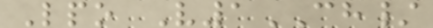Lpo V1CH/
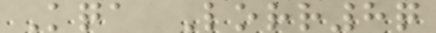Kqa Lorr8q
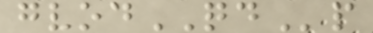gvodQDp
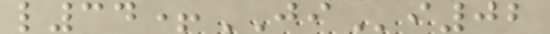l34+JIi02
